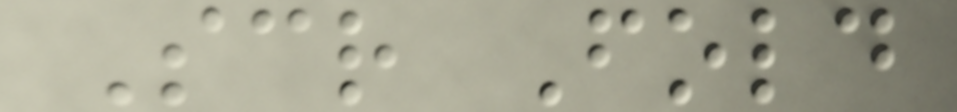Scr Fold
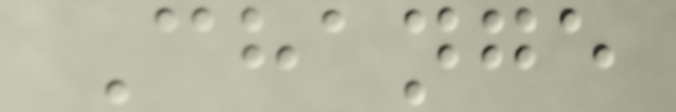Change
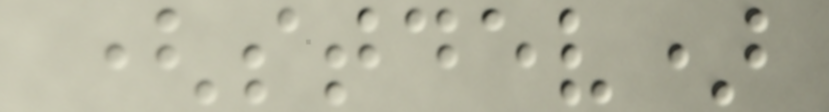(stdev)
